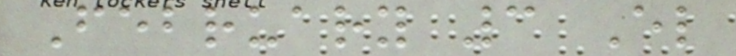February 3 El
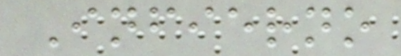Infierno
